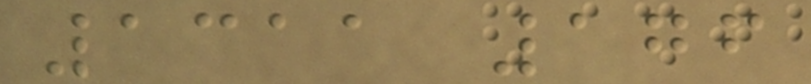1311 176
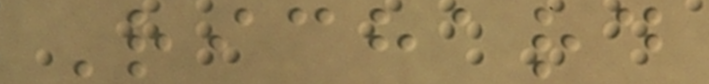Richard
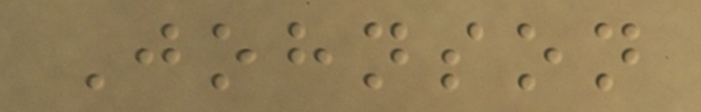Johnson
